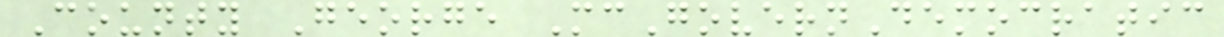County George McGovernDemocratic
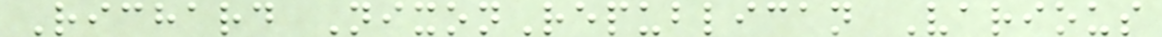Richard NixonRepublican Various
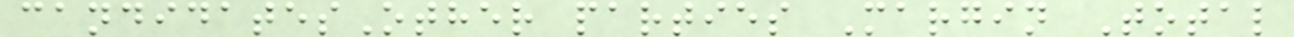candidatesOther parties Margin Total
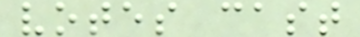votes cast
